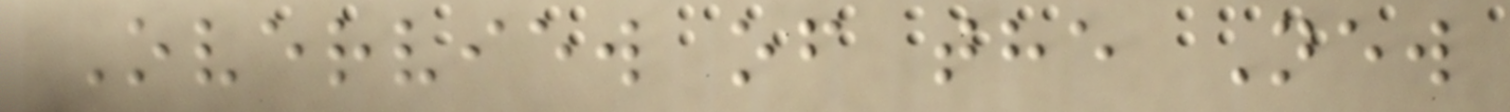Overview of the New
